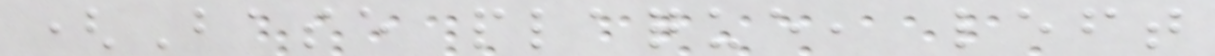(Base plaque, left
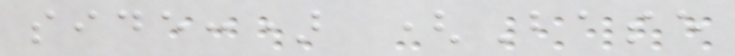side:) (Base
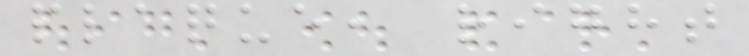plaque, right
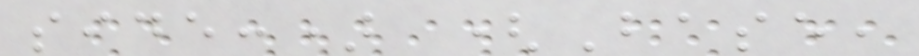side:) (Base,
